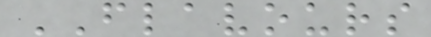FLAVOURS
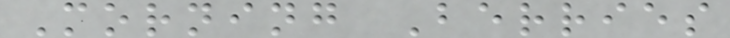Morning Berries
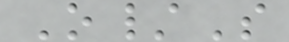O/S
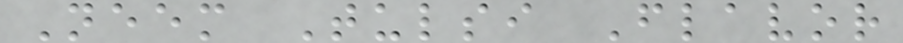Neem Tulsi Flavor
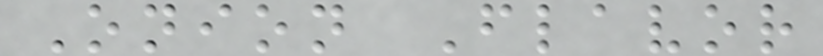Onion Flavor
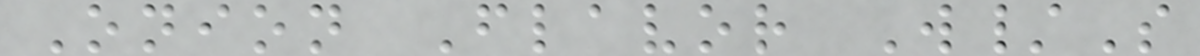Onion Flavor W/S
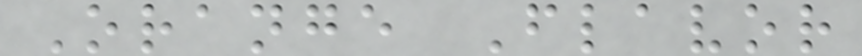Orange Flavor
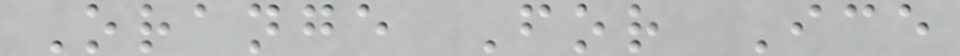Orange For Ice
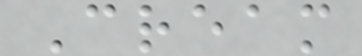Cream
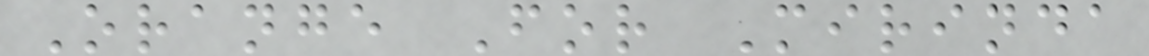Orange For Mirinda
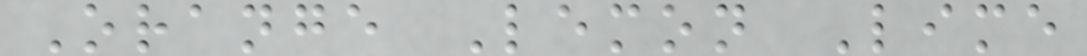Orange Lemon Lime
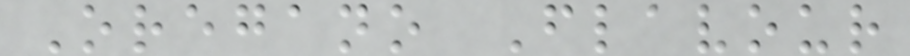Oregano Flavour
